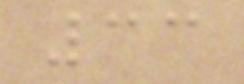33
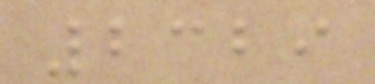2329
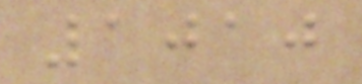1010
